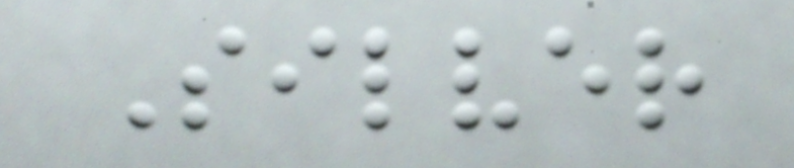Silver
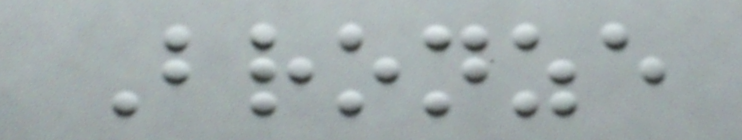Bronze
